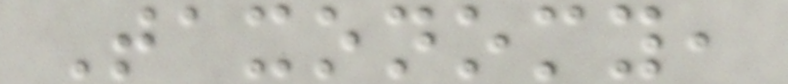Taxonomy,
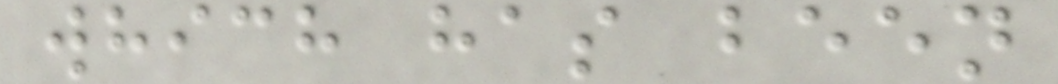which has been
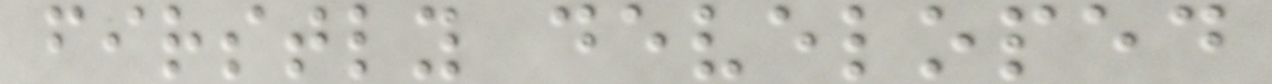firstly developed
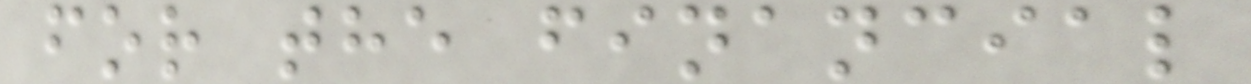for the financial
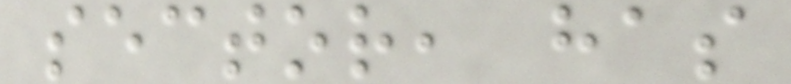sector, has
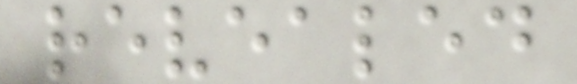revealed
